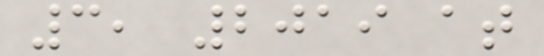3, 2019 at
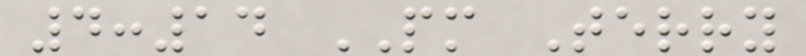4:14 PM Terry
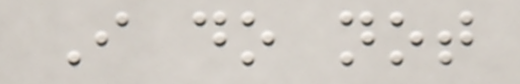I do not
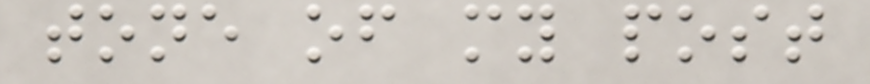tone of my post
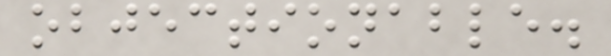objectionable.
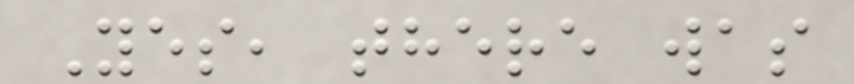Yes, there was
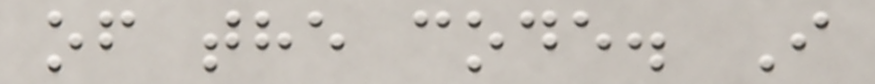of the code. I
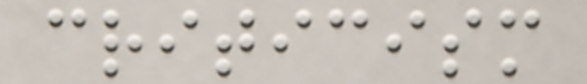criticism
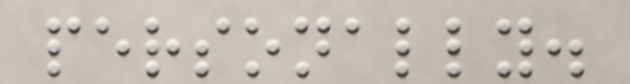personally.
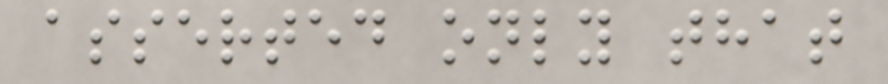asserted only that
